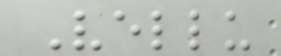Vellu
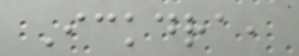Ickdra,
